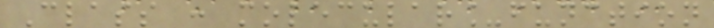Class : molecular_function
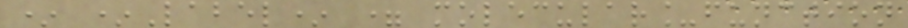* *Label* = molecular_function
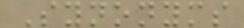Synonyms
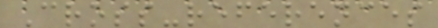Cross-references
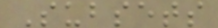Subsets
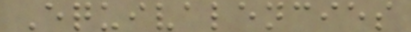Equivalencies
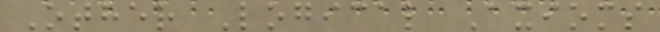Other Logical Axioms
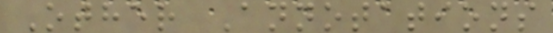Other Annotations
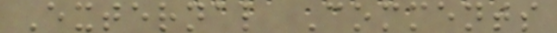External Comments
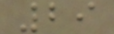29
